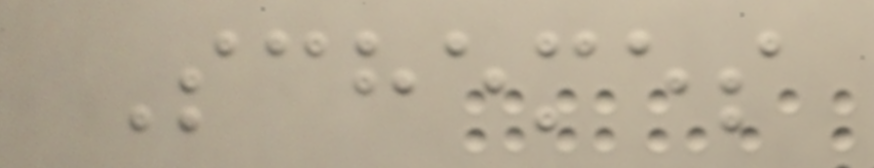Schemes
